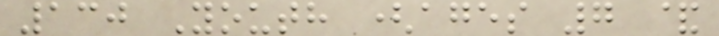130 Youth (ages 7 &
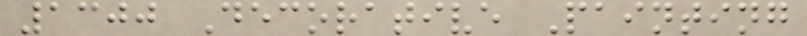1300 Decorative Painting
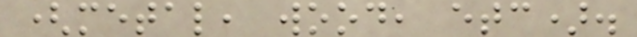(metal, wood, etc).
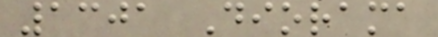1301 Diorama
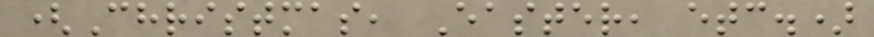(Christmas, Easter, etc.)
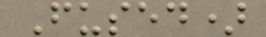Fused)
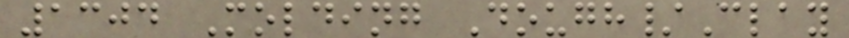1304 Molding Dough/Clay
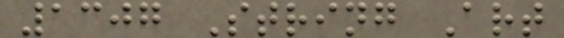1307 String Art
